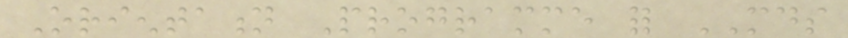Orientation Programme for MDS
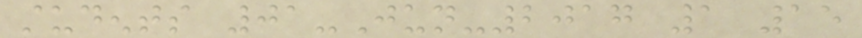students 01-Jun-2017 1 15
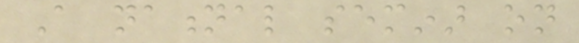A national seminar on
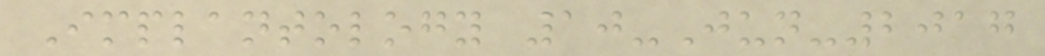Implantology 10-Jun-2017
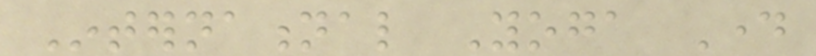International Yoga Day
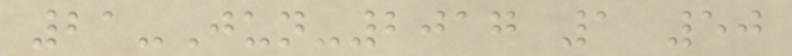21-Jun-2017 1 50
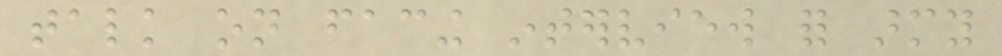talk on facing interview for army
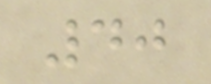40
